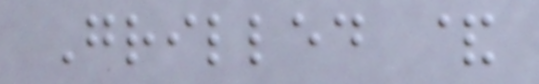Grilled &
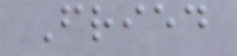Fried
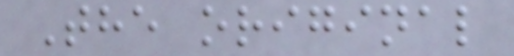The original
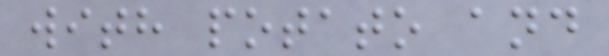with potato and
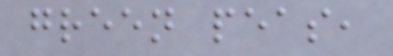green peas,
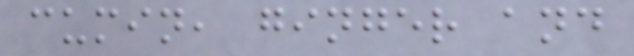cumin, ginger and
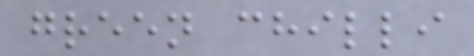green chilli
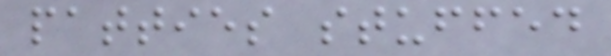patties stuffed
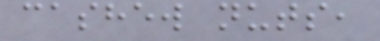cashew nuts,
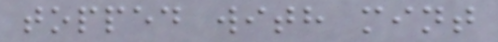topped with mint
